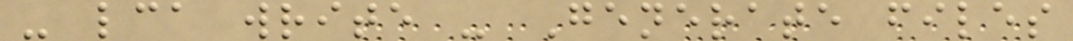- lca write - Generate files
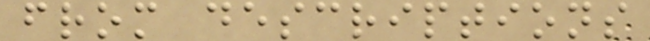from descriptions
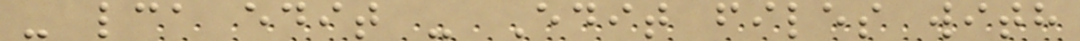- lca edit - Edit files with
